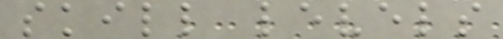skill levels
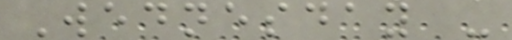Wednesday -
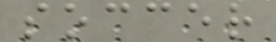soccer
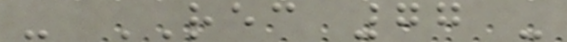- REC 77 -
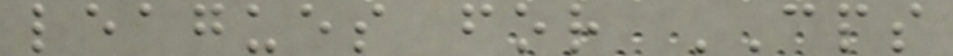leagues for CPS
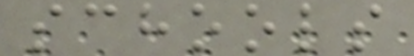schools
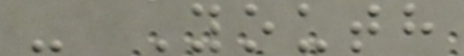- Youth
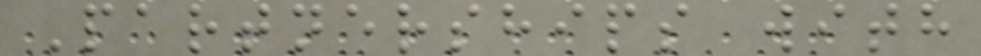Partnerships with
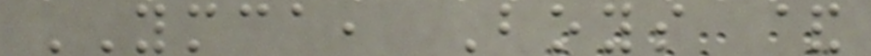YMCA, Boys &
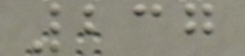237
